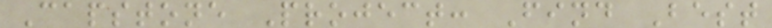Capstone Project: Find Best
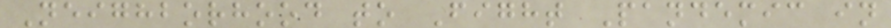Neighborhood to Fight Pandemic in
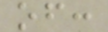of:
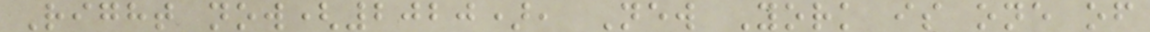Right now(2020), New York is one of
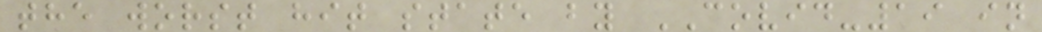the worst hit state by COVID-19 in
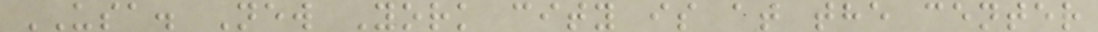USA. New York city is at the center
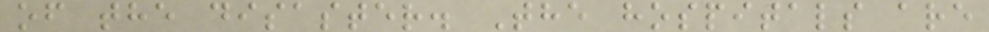of the disaster. The hospitals are
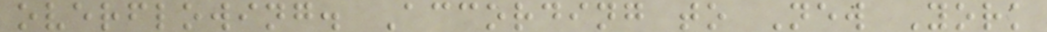overflowing. According to New York
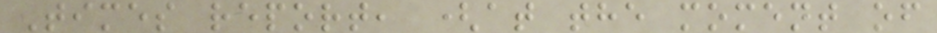Times report, (at the moment of
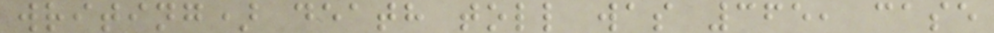writing) death toll was 365, case
